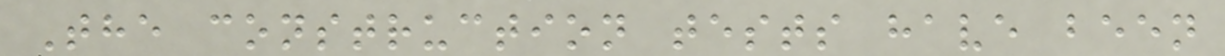The construction tests have been
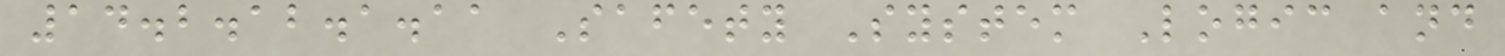14.2.12.1.11 Safety System Logic and
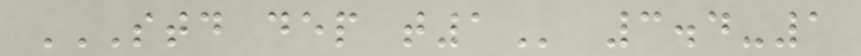STD DEP T1 3.4-1
